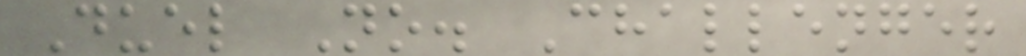Duel No. Challenger
